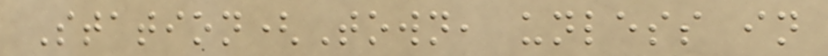Station(Town, unless in
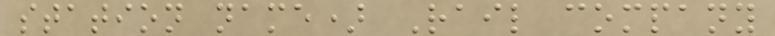station name) Rail company
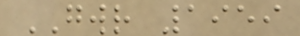GWR 1959
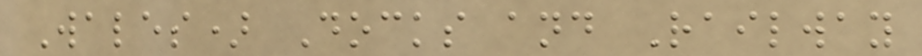Wales) Docks and Railway
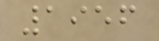1956
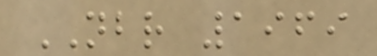NBR 1969
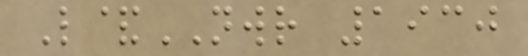L&NWR 1930
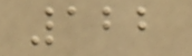122
